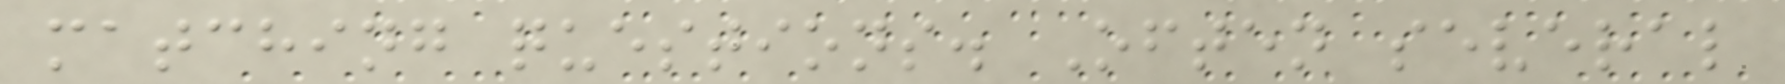matching questions. Often several
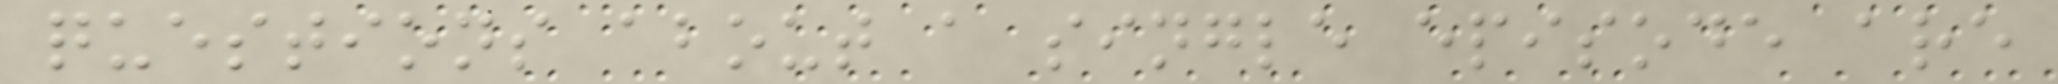questions about a single episode are
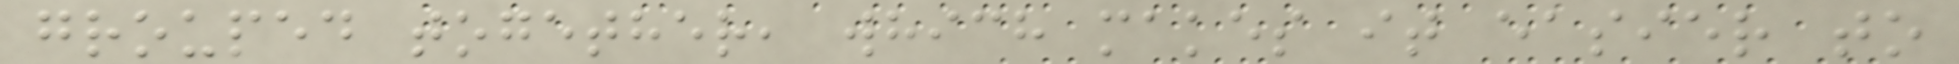grouped together, which makes it easier to
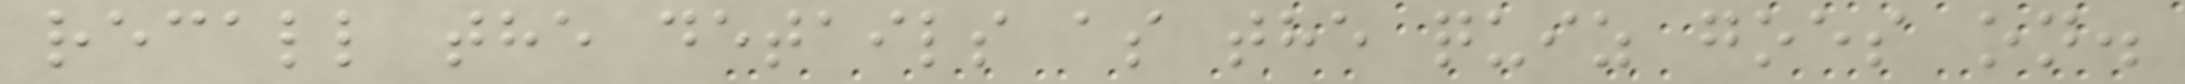recall the details as the quiz goes on.
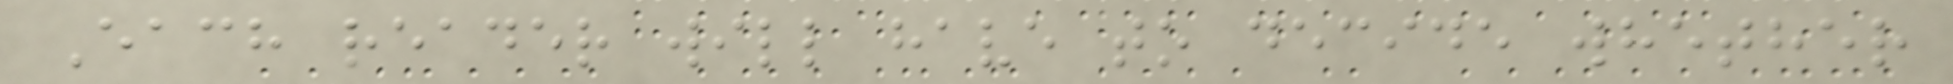Each reader will have to decide whether
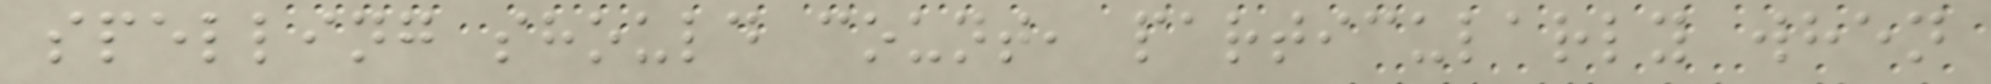spelling should count, particularly when
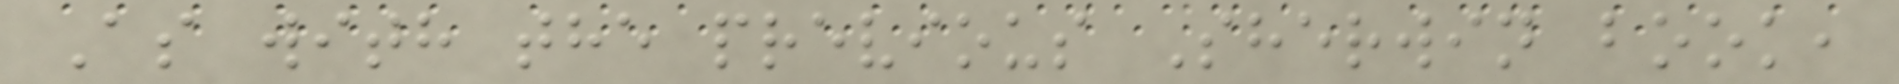As with the previous Sherwin book,
